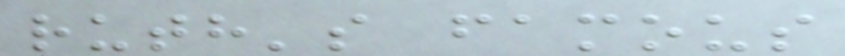ruth's famous
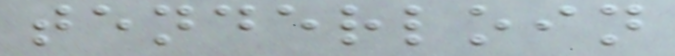tenderloin
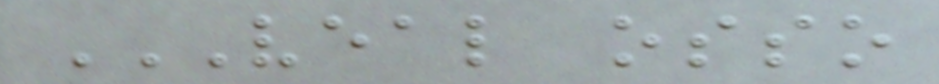VEAL OSSO
